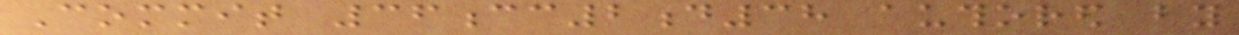Commit 36cc2d38 authored by
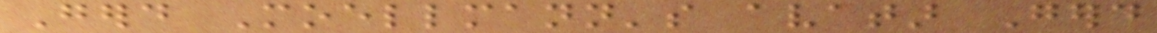Gerd Moellmann's avatar Gerd
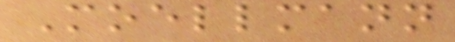Moellmann
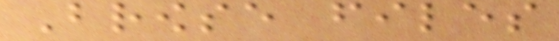Browse files
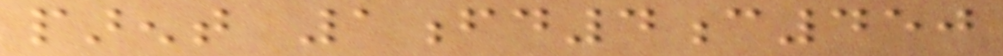parent 1fd4c450
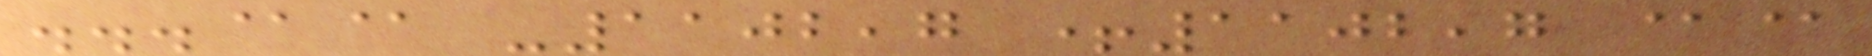...@@ -1102,7 +1102,7 @@
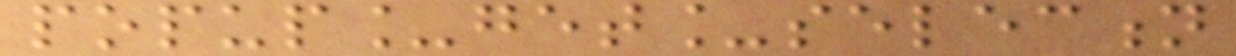popup_get_selection
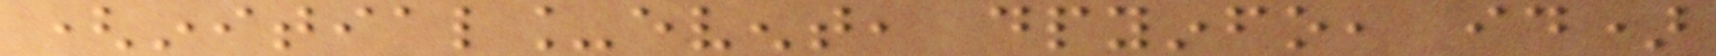(initial_event, dpyinfo, id)
